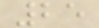25
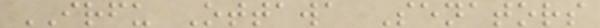IRFU Ottawa Senators
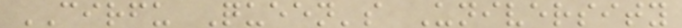CIRFU Queen's University
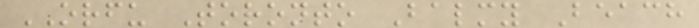ORFU Toronto Balmy Beach
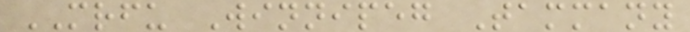MRFU Winnipeg Tammany
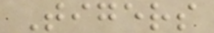Tigers
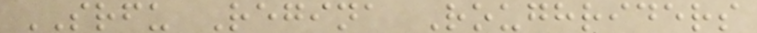SRFU Regina Roughriders
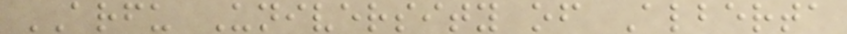ARFU University of Alberta
